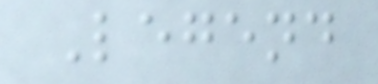Legend
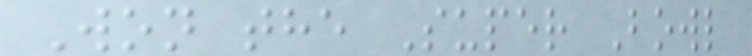Won the Super Bowl
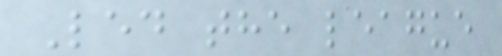Led the league
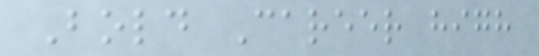Bold Career high
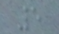5
